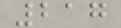217
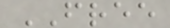FREE
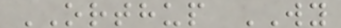ORTHUP WY
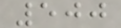500
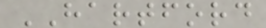HARTFORD
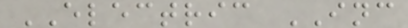ELECTRIC INC
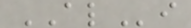ALi
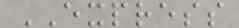EXPRESS
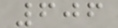606
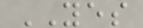YES
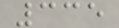335
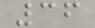36
